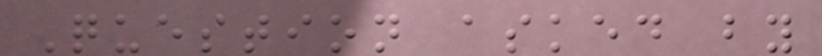Question asked by
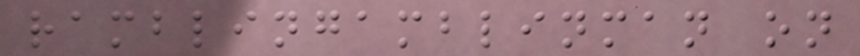ramblingamblinman on
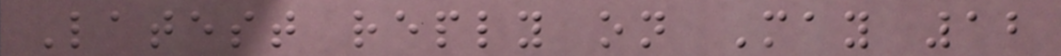Latest reply on May 12
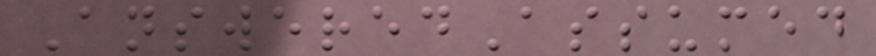AnsweredAssumed
